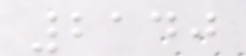2140
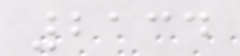2134
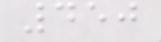450
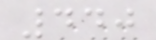440
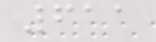611
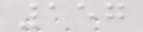157
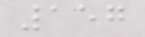157
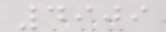4909
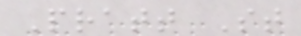Pratt St
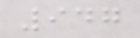947
